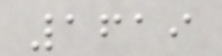1619
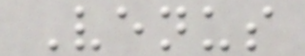Venus
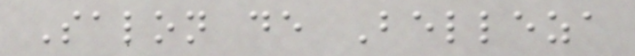Salon de Belleza
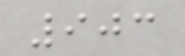903
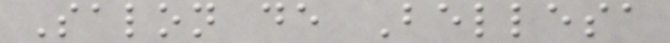Salon de Bellesa
